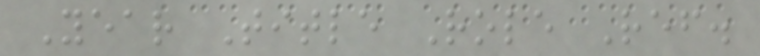Year Title Role Ref.
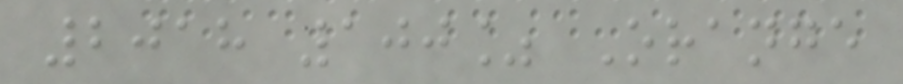2018 100% Orange
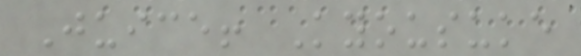Juice! Kyousuke
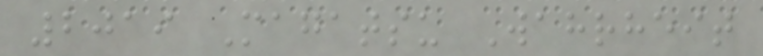2019 Magatsu Wahrheit
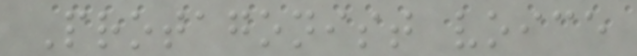Protagonist voice
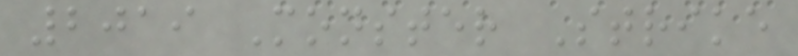2019 Monster Strike
